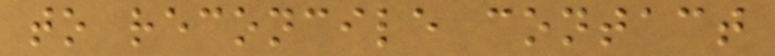to reconcile contact
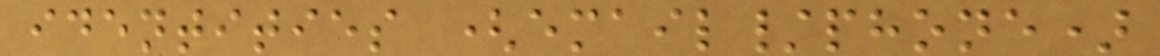identities (email/phone)
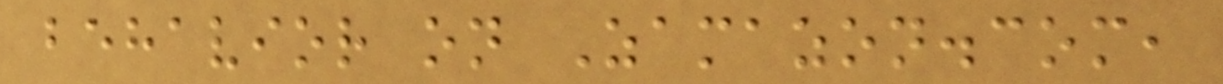behavior on Zamazon.com,
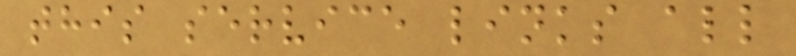this service links all
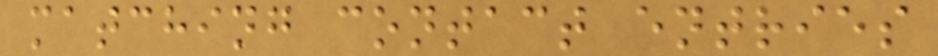matching contact entries
